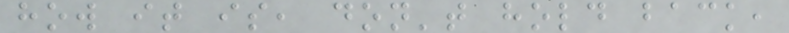how it is, don't hold back,
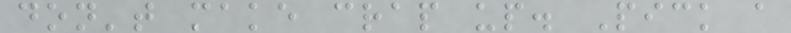don't make crap up. Pick a
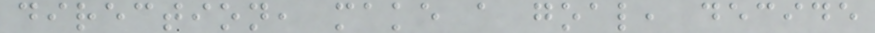direction, make a goal, decide
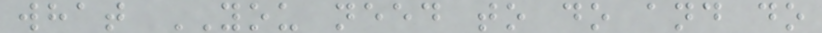what YOU need to do and do
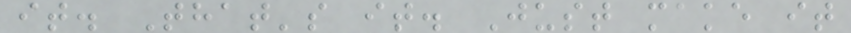it. That's it. Just make it
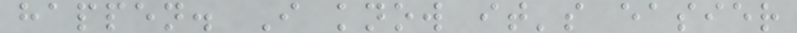happen. I know it's easier
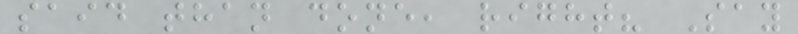said than done, right? Say
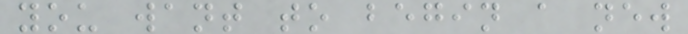you want to begin a new
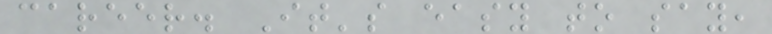career. It's easy to say,
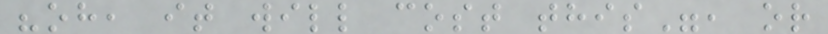"oh, it will cost this", or
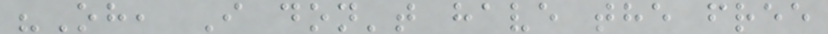"Oh, I don't have the free
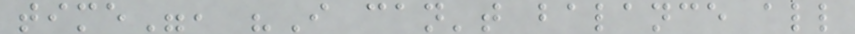time", "I can't balance all
